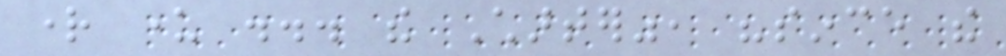right under ... the Charter", "since the
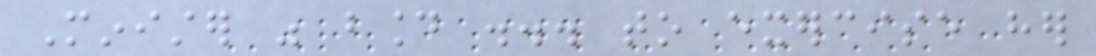Minister was bound ... to exercise her
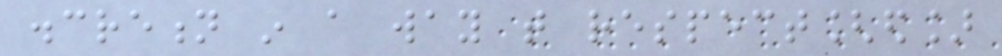discretion in a way that respect[ed]
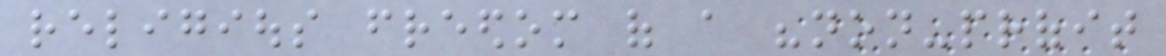religious freedom of a "non-profit
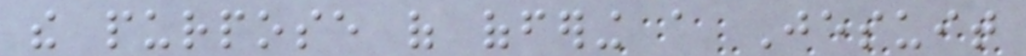the purpose of offering a Jesuit
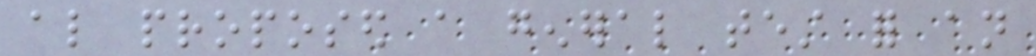also proposed a general test for an
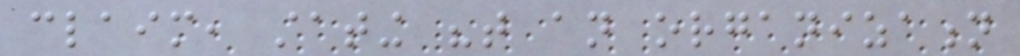claim, stating "that an organization
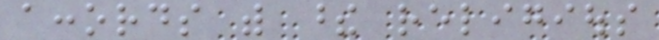accords with these religious
